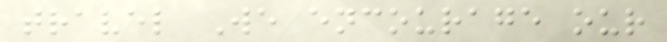travel We encourage our
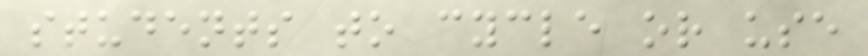students to cycle or use
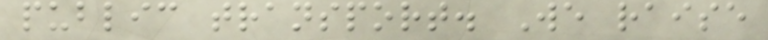public transport. We raise
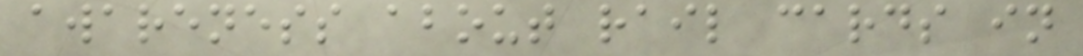awareness about rail cards in
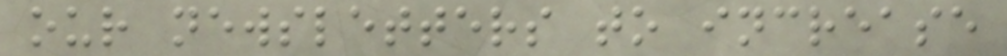our newsletters to increase
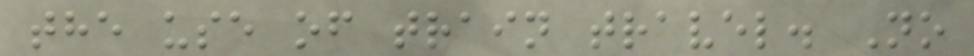the use of train travel. No
